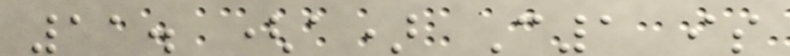11. (a) C1 is
